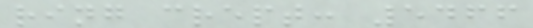ring crept: 5466
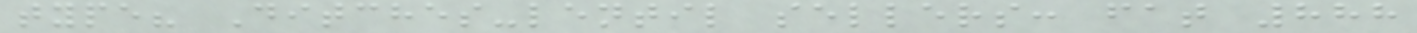type? Ditches-lentil sellers: fat 888
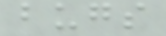bugs
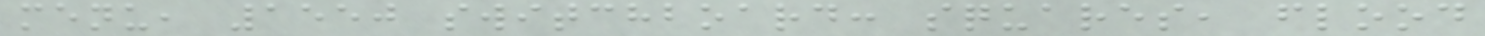menu, 1550 switchboard: squares, flood
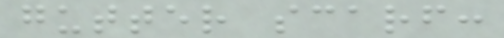gutter scarf:
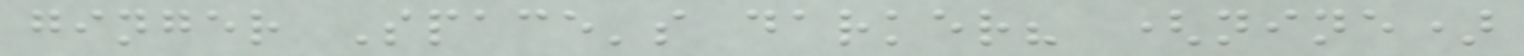ginger Space's darker? (nine)
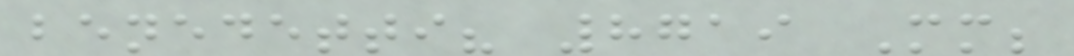benedetti? 8719 Mm;
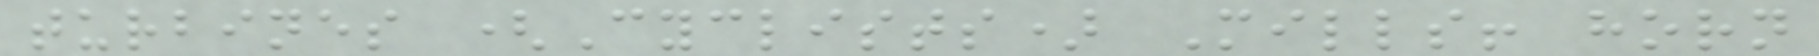turbines (Cyclists) Mills! horn
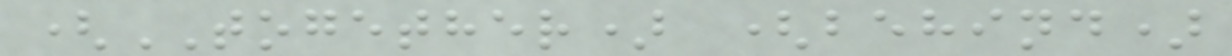(TOGETHER) (behind)
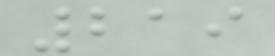219
